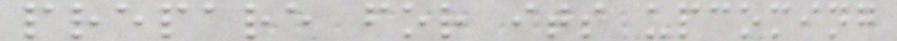prepare for its upcoming
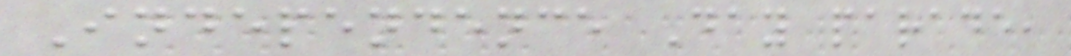Independence Day parade,
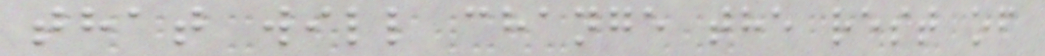that will change the rest of
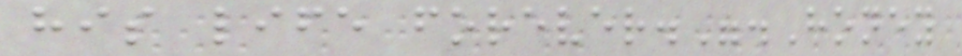his life forever.".Honey
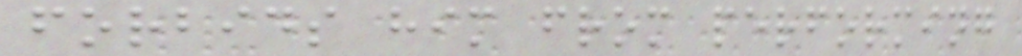forbids him from performing
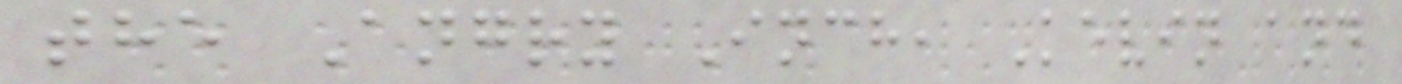the Angry Inch, Kevin and
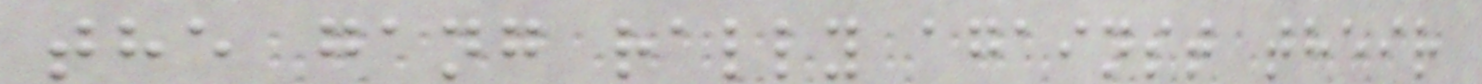the gang rally against their
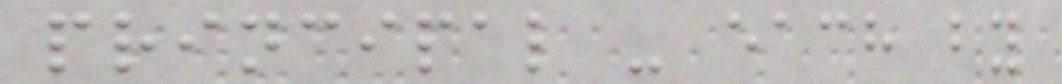principal - each by
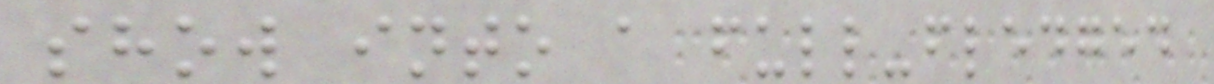show into a full-fledged
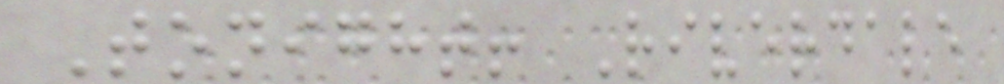Tonight! Riverdale
